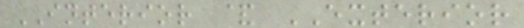INTERIOR & EXTERIOR
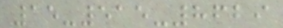15-515-8629
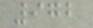972
